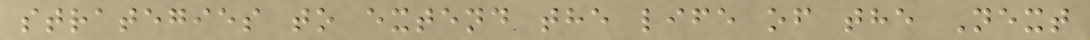strategies to extend the life of the Next
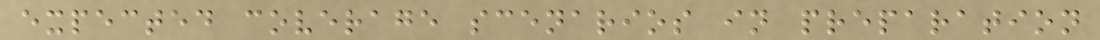expected coverage scenarios in preparation
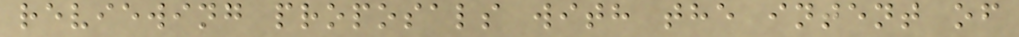reviewing proposals with the intent of
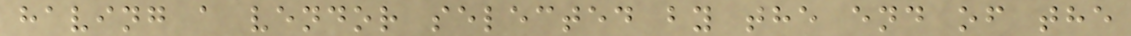having a vendor selected by the end of the
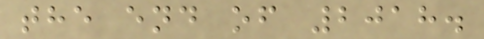the end of 2018.
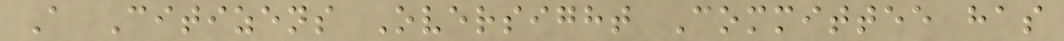A Citizens Oversight Committee has
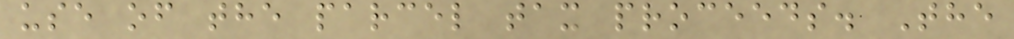use of the parcel tax proceeds. The
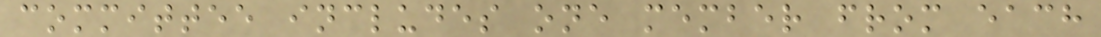committee includes one member from each
